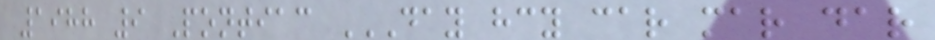1988 9 Pontiac DAY HCY CAR MAR DAR
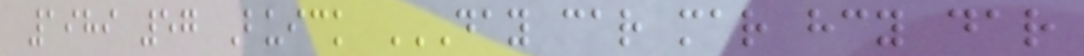1989 57 Buick DAY CAR MAR HCY DAR
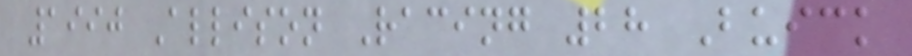1990 Allison Racing 28 Buick
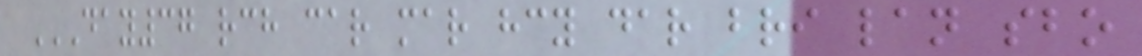DAY37 RCH CAR MAR HCY DAR BRI LAN SBO
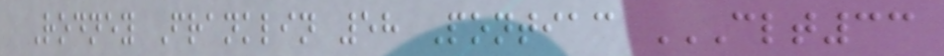Rodney Franklin 58 Pontiac CLT33
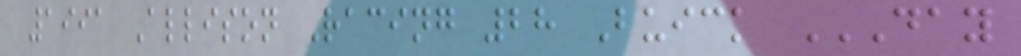1991 Allison Racing 28 Buick DAY
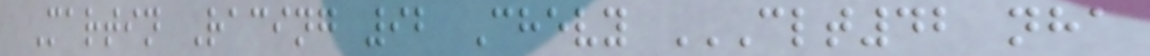Martin Racing 92 Chevy CLT42 NHA
